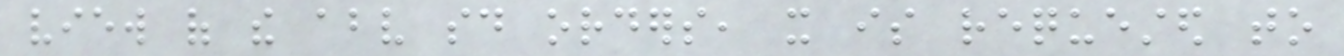view of the above said orders, it is requested to
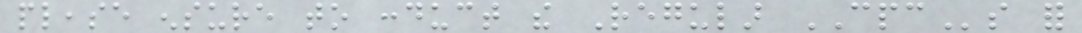please ensure to conduct the Regular CPCs for
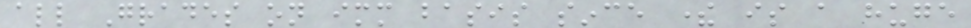all Grades on immediate basis since there is a huge
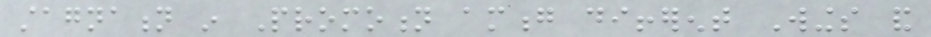stagnation in Promotion among different Wings and
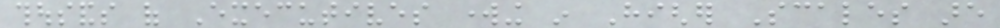thousands of Executives working in Higher Scales are
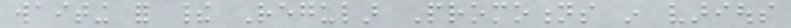waiting for their Regular Promotions in various
